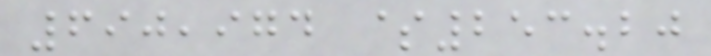690,974 $253.20
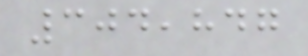304,847
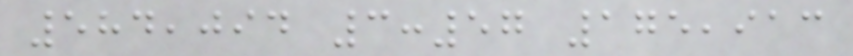584,094 3:57 175,913
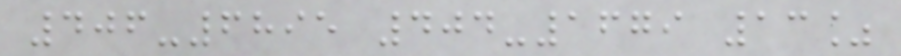406-6895 404-1679 13%
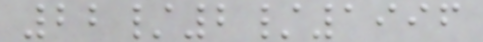22/2/1996
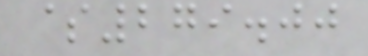$279.00
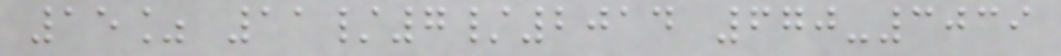15% 11/7/2014 670-3039
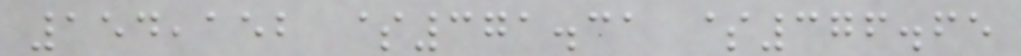154,152 $371.31 $376.65
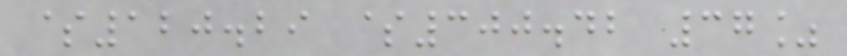$120.29 $300.42 37%
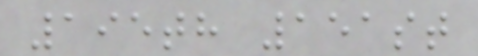195th 151st
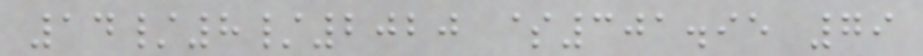14/8/2020 $301.95 79
